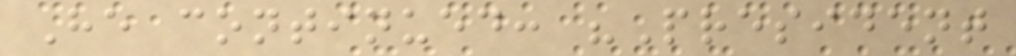He continued: "President
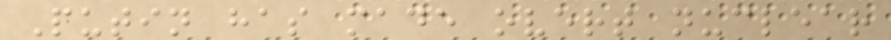Putin has made overt nuclear
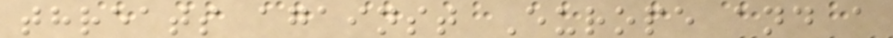threats against Europe and a
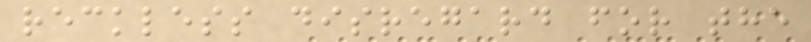reckless disregard for the
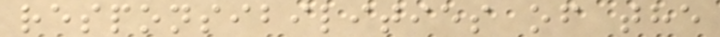responsibilities of the
